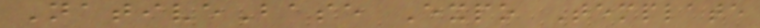NativeBase Expo Template
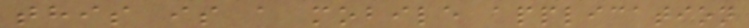this is a mobile application
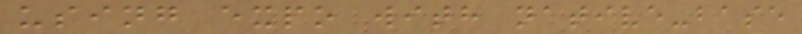using expo with native-base
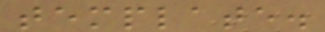template.
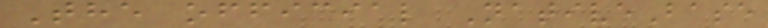The official NativeBase
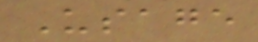Usage
